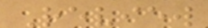Review
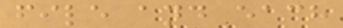file and each
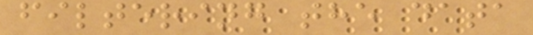filtering the data
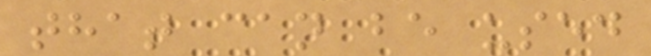that can be used
